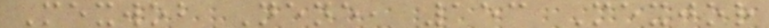Mexwob Nene, 153 Mexjor
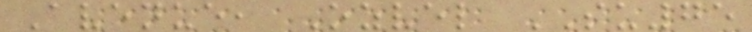Avenue, Ozvel SU75
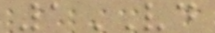1VD
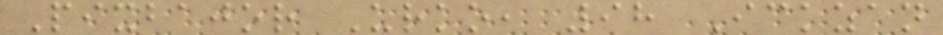Pixbajor Urko, 98 Ickzan
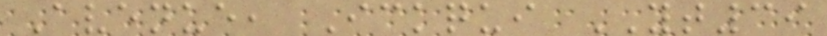Avenue, Ickqui YT39
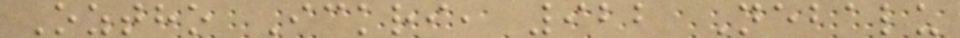Oztho Ickri, 922 Nebalu
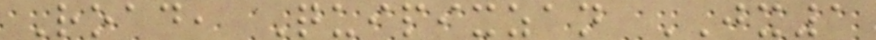Road, Quipixzan JX1
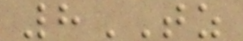8TZ
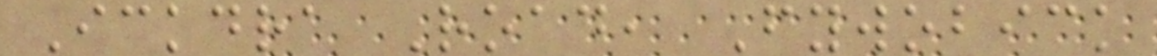Ickdra Road, Fywobick
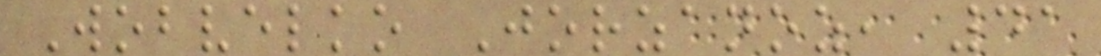Wobvelko Jorzanoz, 41
